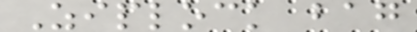Ziplock bag
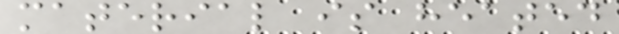material is heated
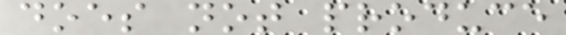does not produce
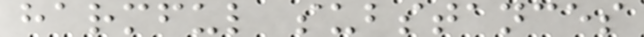harmful substances
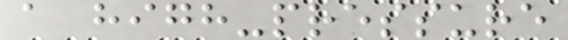a high-pressure
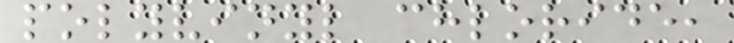polyvinyl chloride,
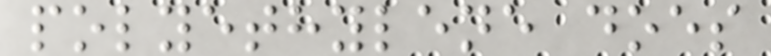polyethylene does
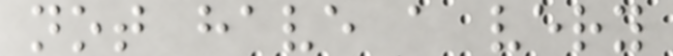not have a very
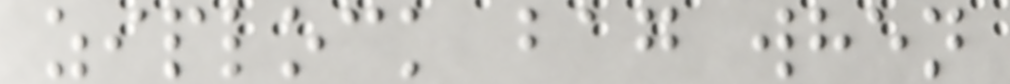ziplock bag when
